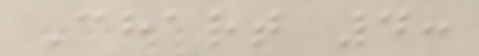Chart 4:
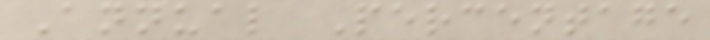Annual Percentage
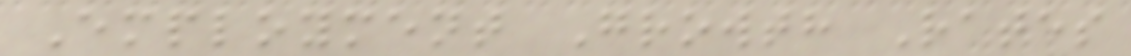Employment Growth Rates
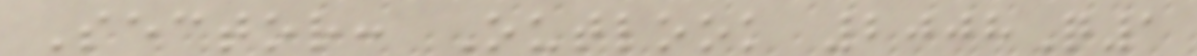Sector: Outlook 2008Q1
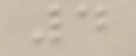4
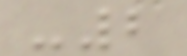-2
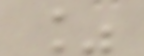%
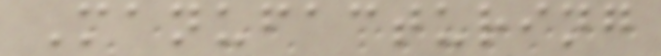Manufacturing
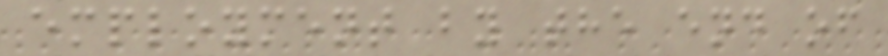employment by the end of
